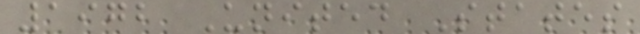1972 United States
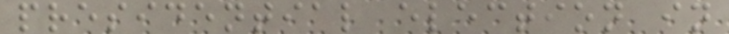presidential election in
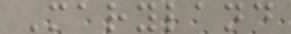Maryland
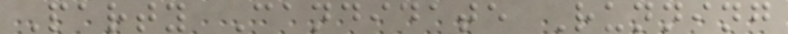Party Candidate Running
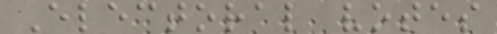Electoral votes
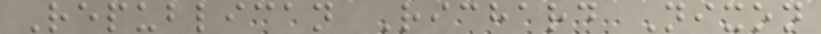Republican Richard Nixon
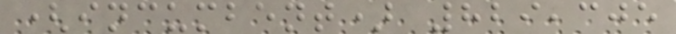(incumbent) 829,305
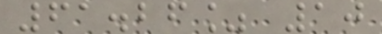61.26% 10
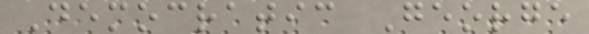Democratic George
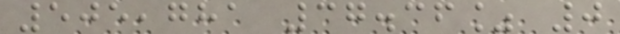505,781 37.36% 0
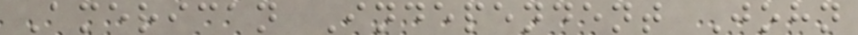American Independent John
